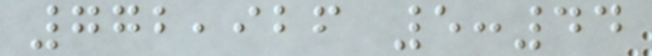772,926 5:44
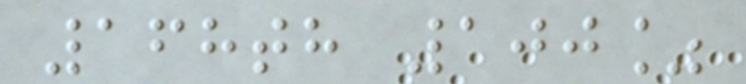168th 100%
